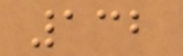132
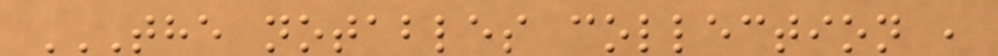THE NOTABLES COLLECTION ,
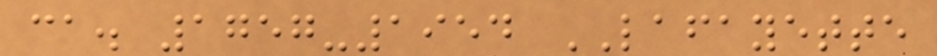ca. 1757-1954 LAFAYETTE
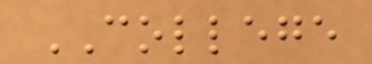COLLEGE
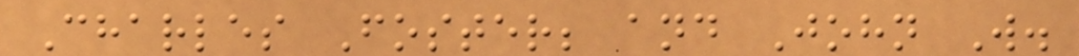Charles Foster; and John W.
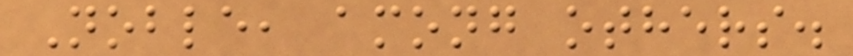Noble, among others.
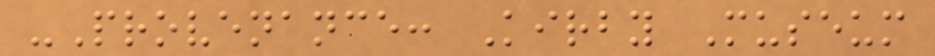-Provenance: Kirby Museum
